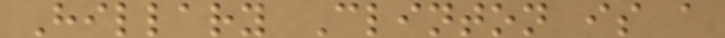Hillary Clinton is a
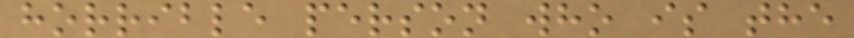horrible person who is the
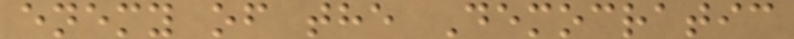enemy of the Democratic
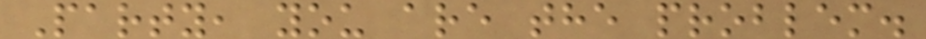Party, you are the problem.
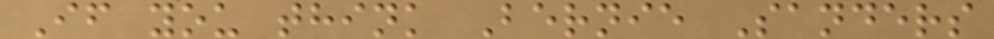If you think Bernie Sanders
